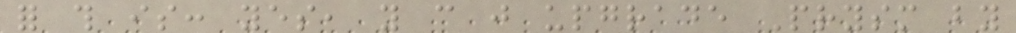for this is: yes, you can just upgrade Prysm by
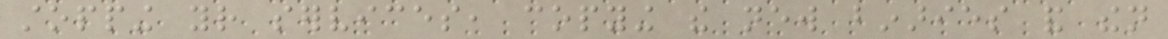stopping your services, copying the new binaries and then
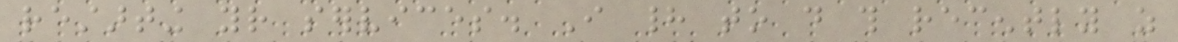restarting your services. I had to do this recently as
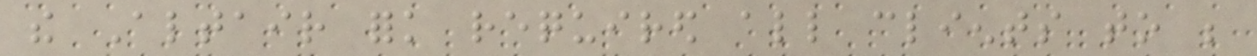the Altair fork required all clients to be
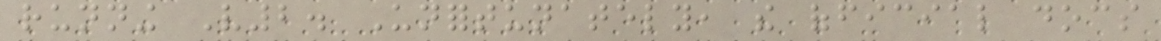running V2. Unfortunately, the official docs
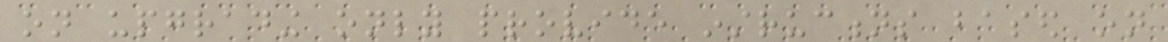on upgrading only provide instructions based on
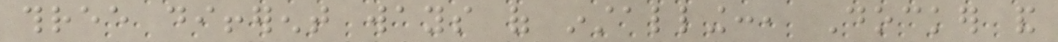three different ways of installing:, Docker and
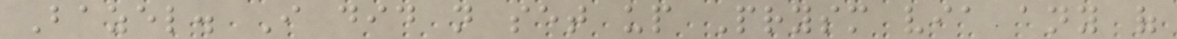Bazel. I did not set up Prysm via any of
